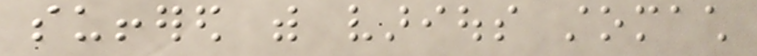suffered with various stomach
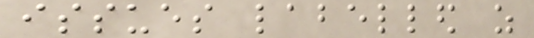issues labelled as
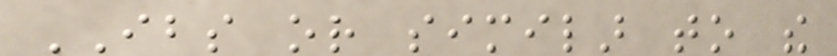IBS or similar to the
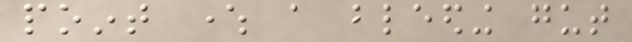point where a bleeding gut
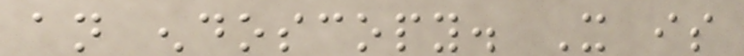an endoscopy. It is
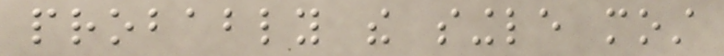probably the single most
